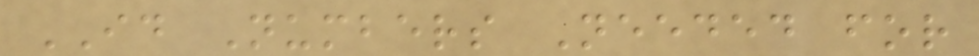ID Numbers Needed for
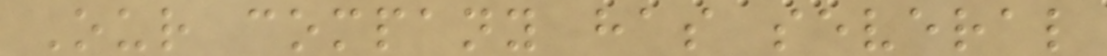Our company has several
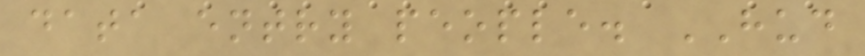data entry people. HUD
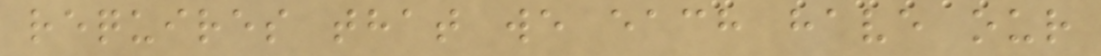requires that we each have our
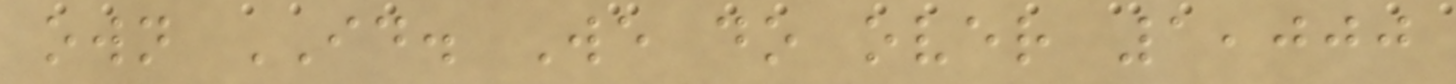own ID. We do over 1,000
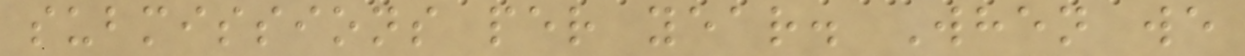submissions per year. When we
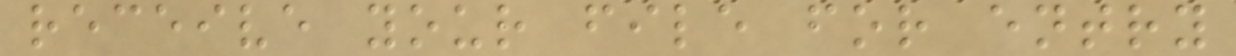receive your file for entry
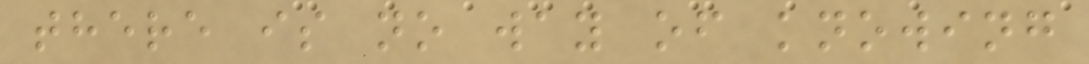there is no way of knowing
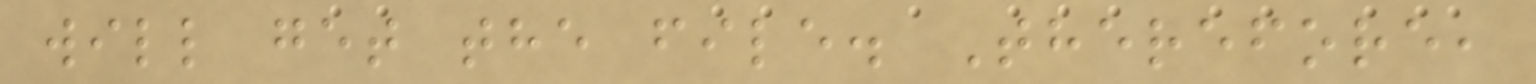will get the file. Therefore,
